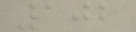102
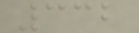332
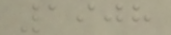1908
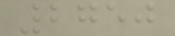2750
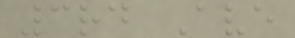3rd Ave
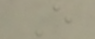E
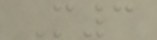M3
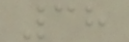38
